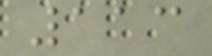113
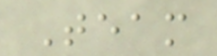Team
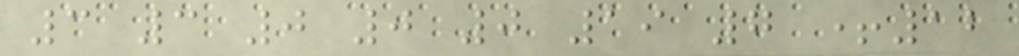3 3 0 0 0 19 7 +12
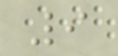9
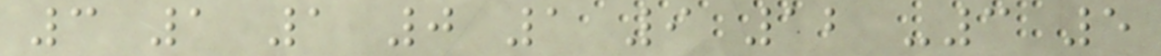3 1 1 0 1 9 12 -3 5
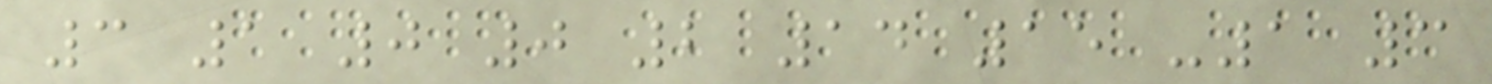3 1 0 0 2 14 15 -1 3
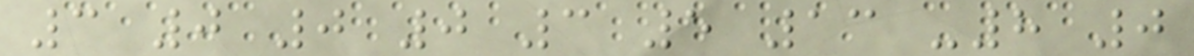3 0 0 0 3 5 13 -8 0
